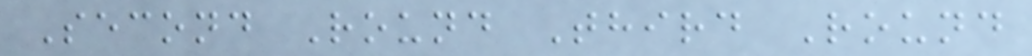Second Round Third Round
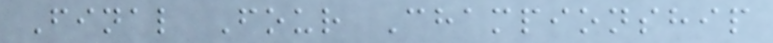Final Four Championship
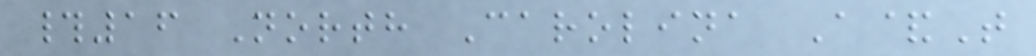#16 North Carolina A&T
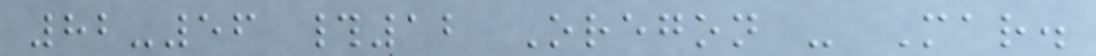82-56 #12 Oregon - Mar.
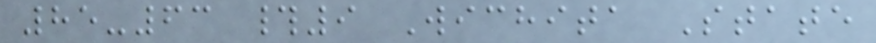85-63 #9 Wichita State
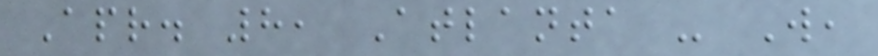Apr. 8, Atlanta - W,
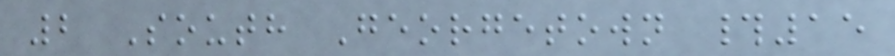2 South Georgetown #15
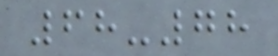68-78
